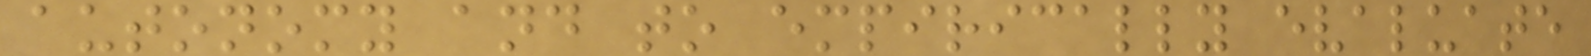autonomy and to empirically evaluate
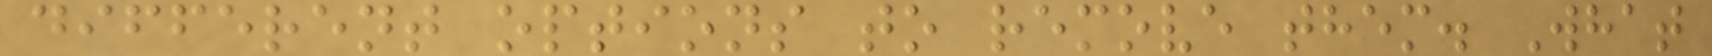different options to remove them. What
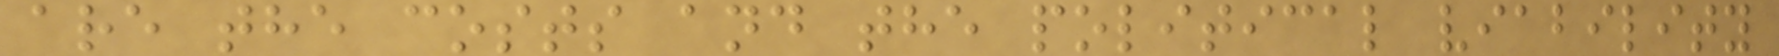are the costs and the political viability
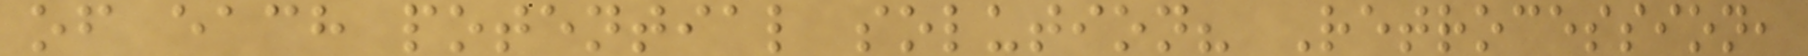of each potential solution? Retrocession,
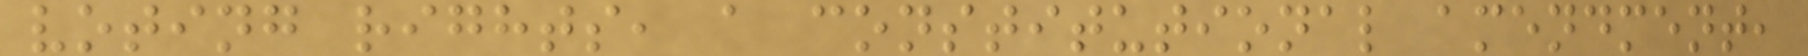voting rights, a constitutional amendment,
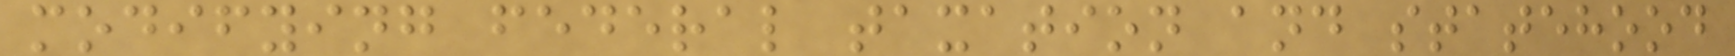modifying federal taxation and statehood
